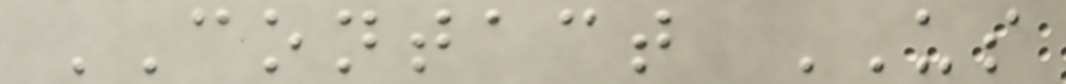CONTACT US
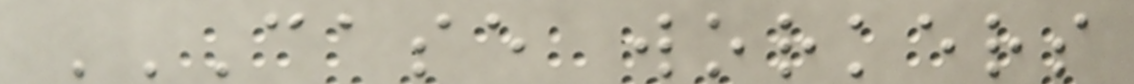CASE WORKERS
